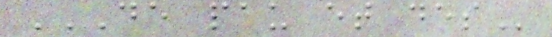DE PAU ET DES
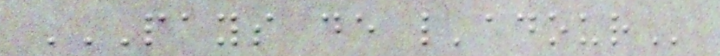PAYS DE L'ADOUR
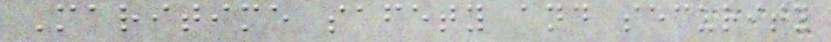Maritime safety and security
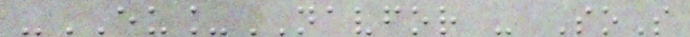-EU_NAVFOR - SoS
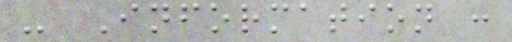- Information :
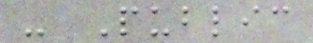- Public
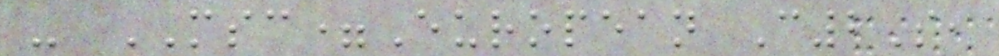- MSC=European C2S,
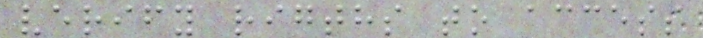verify rigths to access
